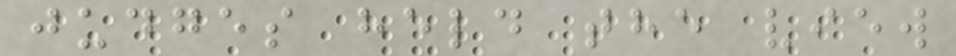judges held the view
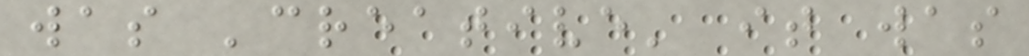was 'creative' it was
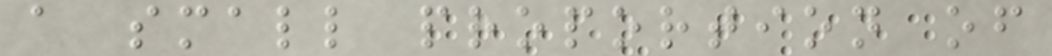a small proportion of
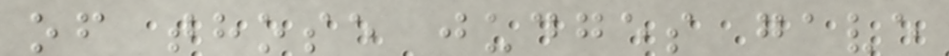of those judges gave
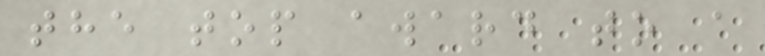the top award to a
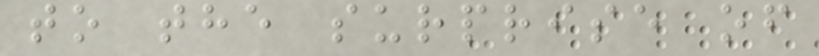to the surprise of
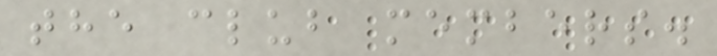the club members.
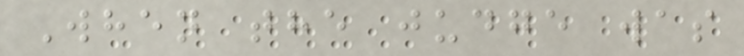When the judge was
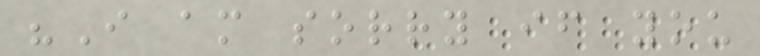"I am sorry if you
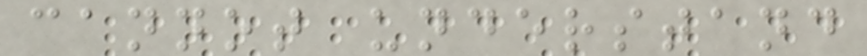cannot understand
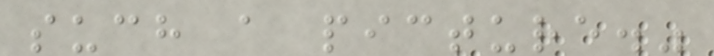such a picture."
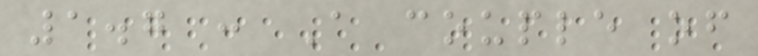1.7 : A couple of
